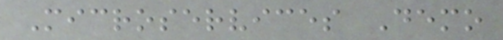Microservices Demo
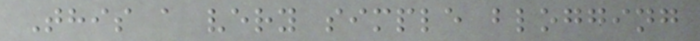This a very simple blogging
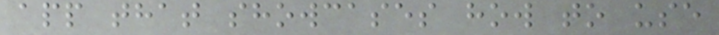app that showcases how to use
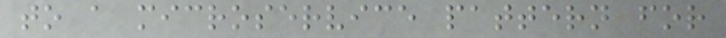to a microservice pattern for
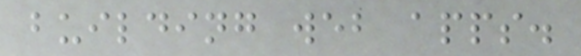building web apps.
